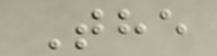The
